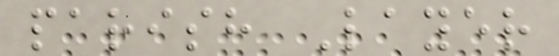parish Layer
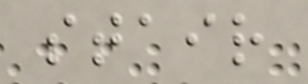stair
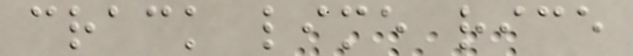crack lime rice
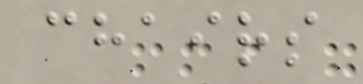chairs
